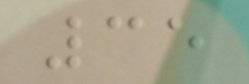35
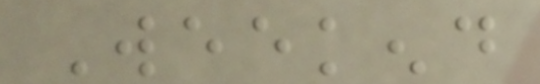Weekend
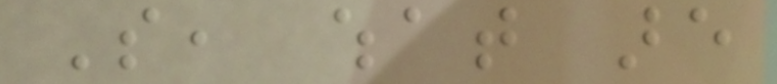So, what are
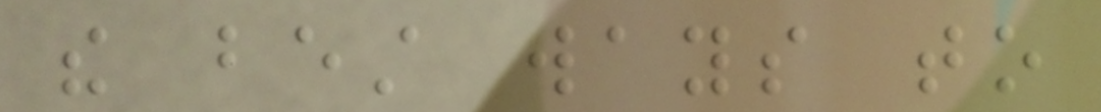the best ways to
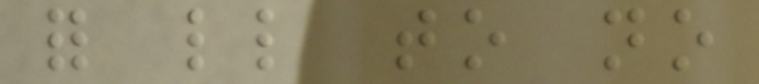for little to no
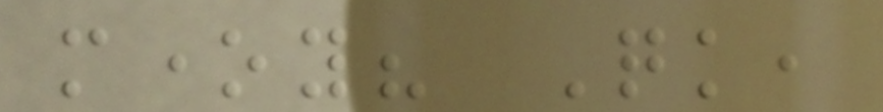money? Quick,
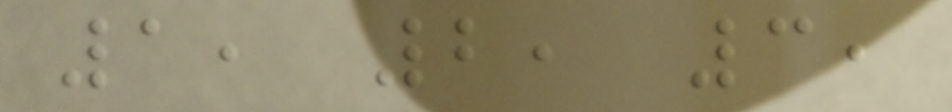1, 2, 3,
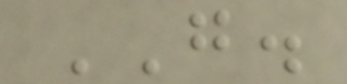GO.
